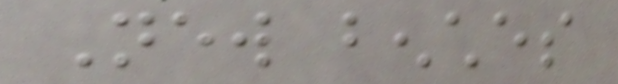New benches
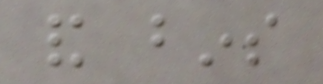and bins
